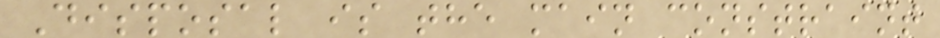Disposal is the main constraint
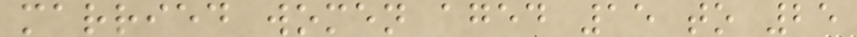married women aged 15 to 25
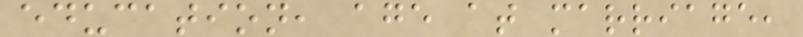education, age at marriage,
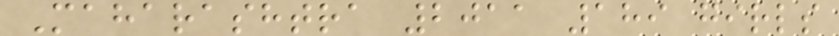Maharashtra 2011 189 girls
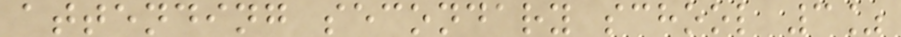attending secondary school 3%
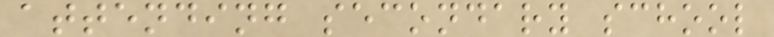attending secondary school
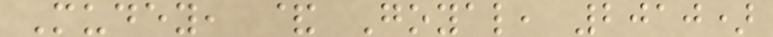Mudey, & Goyal, 2010)
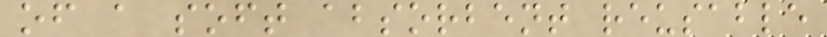of a soft absorbent reusable
